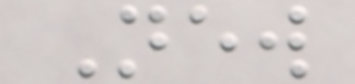New
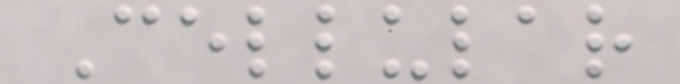Cellular
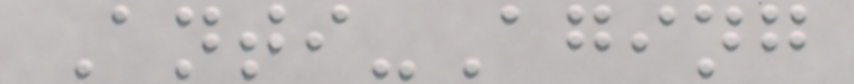Anti-Aging
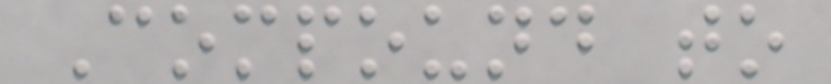Compound to
